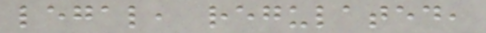legal, regulated,
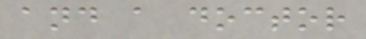and a doctor
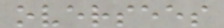oversees
